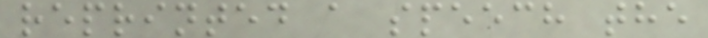reprinted a speech the
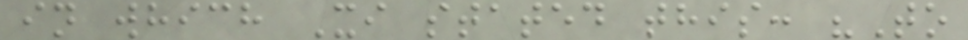in which Xi stated this: "To
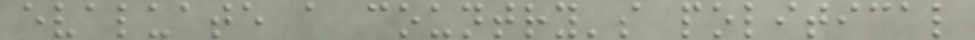evaluate a country's political
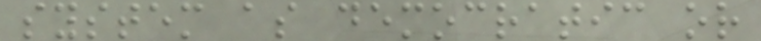system as democratic or
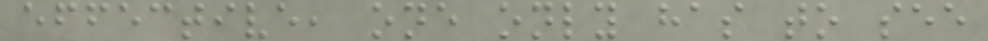effective, one only has to see
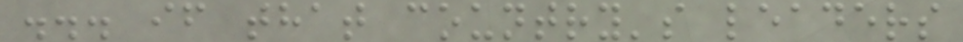... if that country's leaders
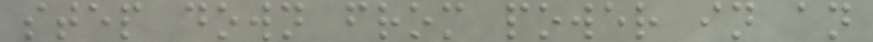step down from power in an
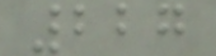227
